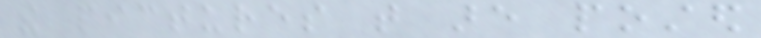the pictures that are posted
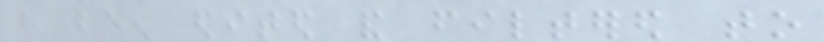have been edited and filtered to
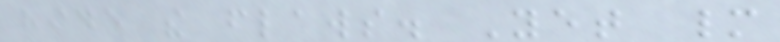hide the flaws. Yet many
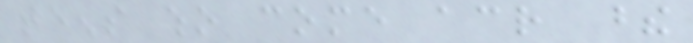teens who come across these
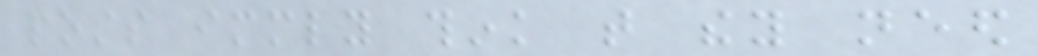posts immediately think that they need
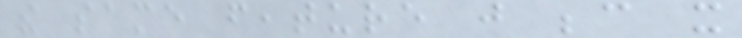the same feature just because it
